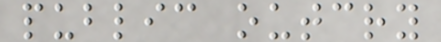public outcry
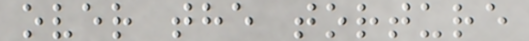over the torture
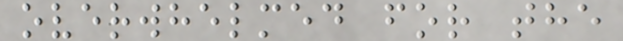overwhelmed for the
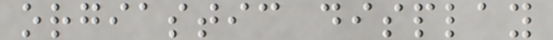orgiastic display
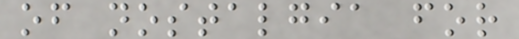of nostalgia for
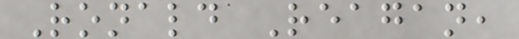Ronald Reagan,
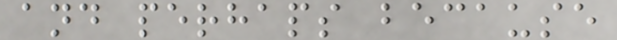and perhaps because
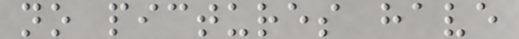no pictures have
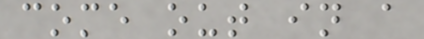come out in a
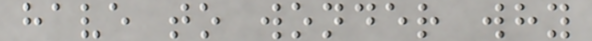have to wonder why
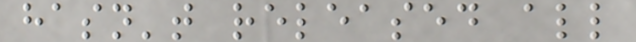hasn't released all
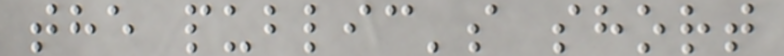the public's short
